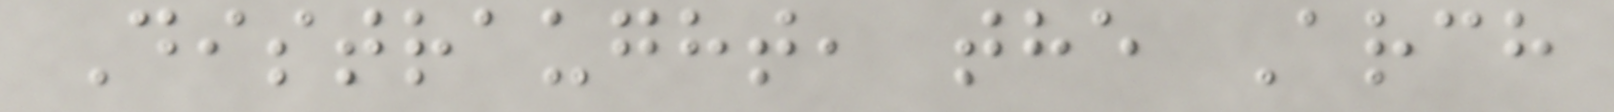Distraught, the Arch
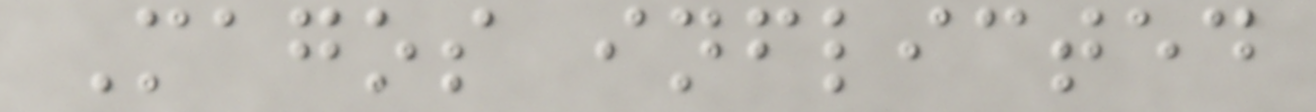Magos inflicted
